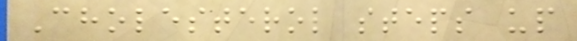Cholesterol steps up
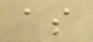as
